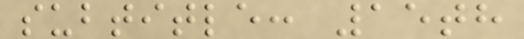subtitle: 15th
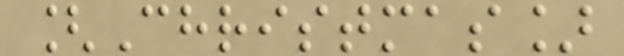[Christmas]
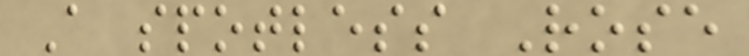A spotless Rose
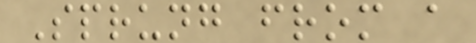Sprung from a
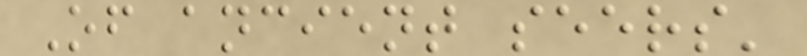Of ancient seers'
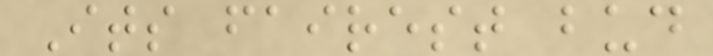Its fairest bud
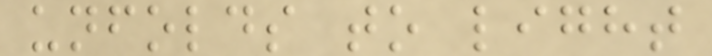unfolds to light
